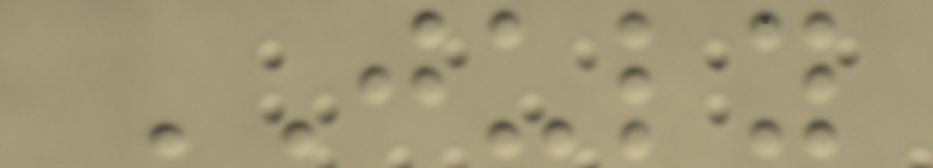JULY
